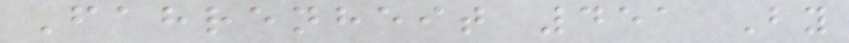Fahrenheit 451 By
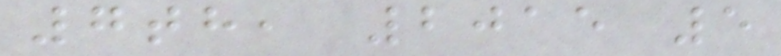7th, 2015 5
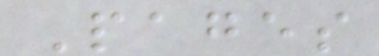Pages
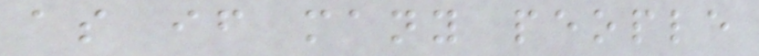as if many people
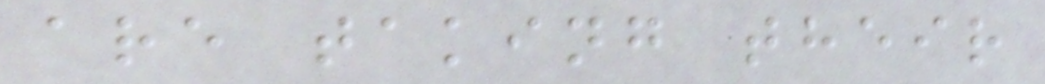are taking their
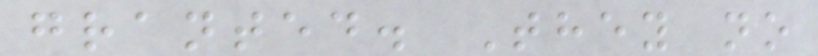granted. They no
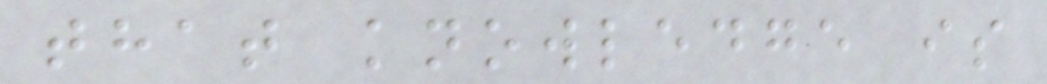that knowledge is
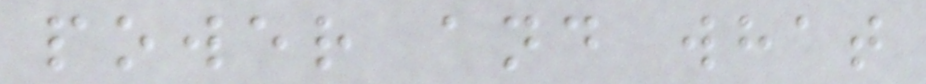power and what
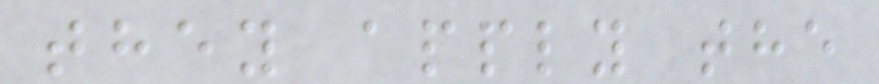they apply the
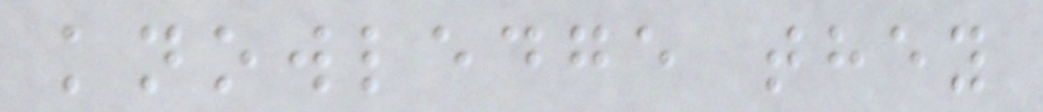knowledge they
